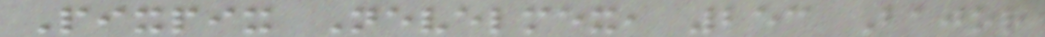Pixpix Nevelmex, 253 Bajor
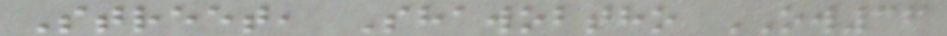Street, Shawobtho OW36
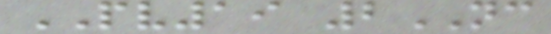PV19 2NC
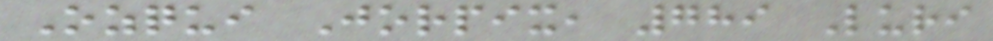Ozqui Jorpix, 789 Luri
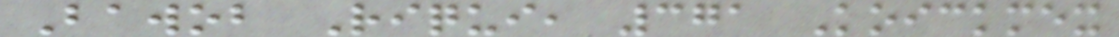Bawob Riqui, 371 Koickmex
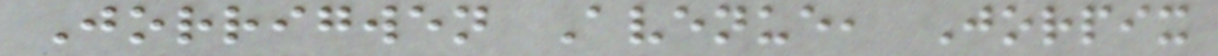Jorrigwen Avenue, Jorpix
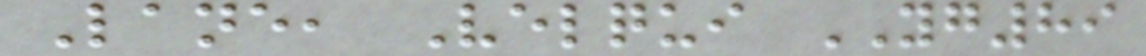Lane, Velqui YG89
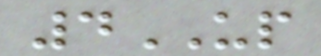4UP
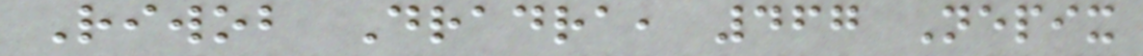Riwob Dradra, 467 Nepix
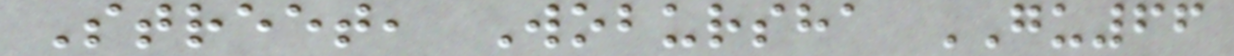Street, Wobursha GU66
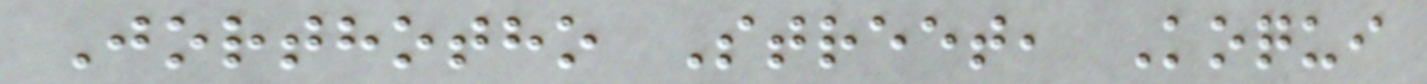Jorthotho Street, Koqui
